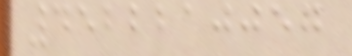4522210057
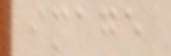image
